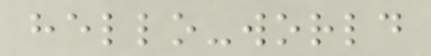hello-world
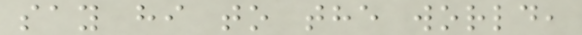say hi to the world,
